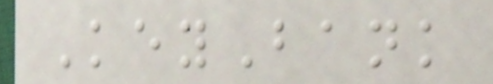KeyBank
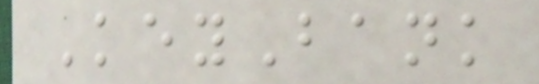KeyBank
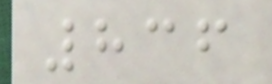836
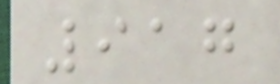917
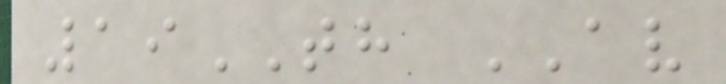19TH AV
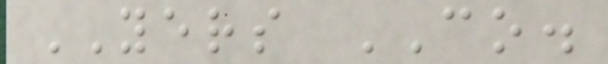YERS CO.
